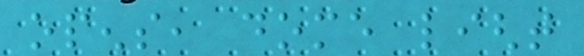opens, dome light
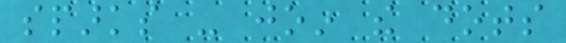sparks - join the dots
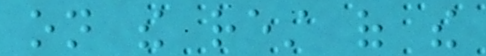on the rest of the
